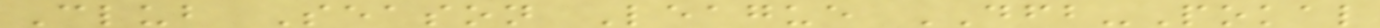Club Season League DFB-Pokal
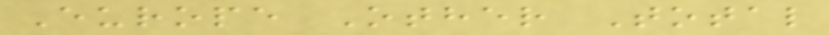Europe Other Total
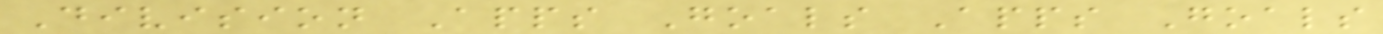Division Apps Goals Apps Goals
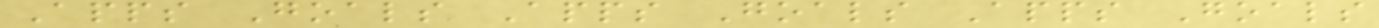Apps Goals Apps Goals Apps Goals
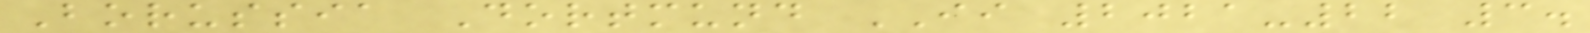Borussia Dortmund II 2021-22 3.
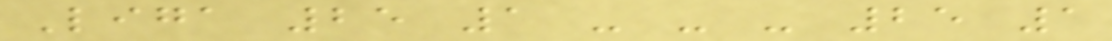Liga 25 1 - - - 25 1
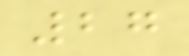27
